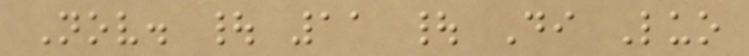Nov. | 11 | Di Luo
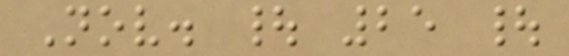Nov. | 25 |
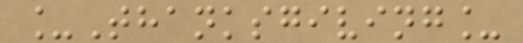_Thanksgiving_
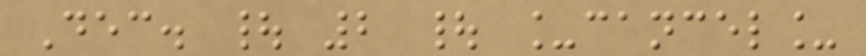Dec. | 2 | _cancel_
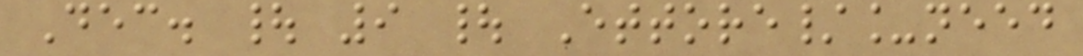Dec. | 9 | Ettore/_need
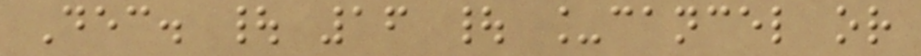Dec. | 16 | _cancel or
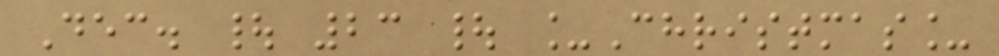Dec. | 23 | _Christmas_
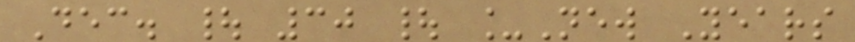Dec. | 30 | _New Years
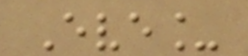Eve_
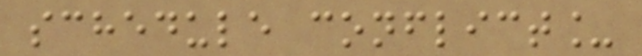schedule conflict_
